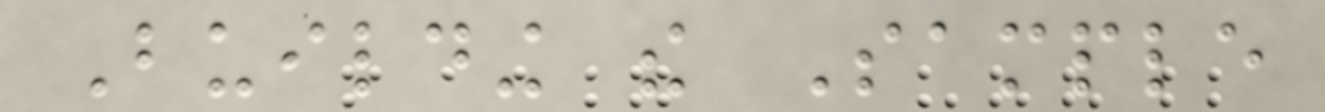Building the Sample
